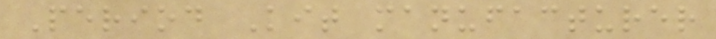Period Kit manufacturer
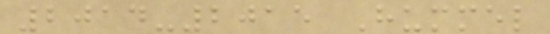2014-2015 Hummel
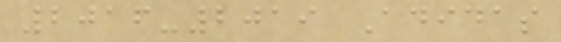2016-2019 Adidas
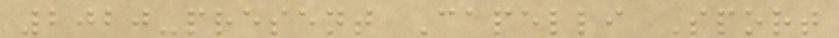2020-present Capelli Sport
